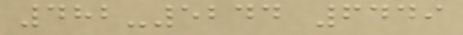482-5244 6449
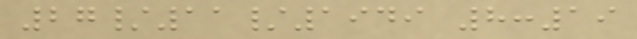27/11/1949 8:19
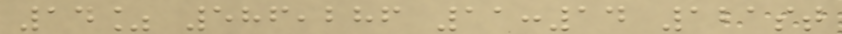14% 586,286 11:14 121st
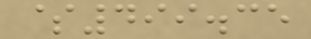$499.35
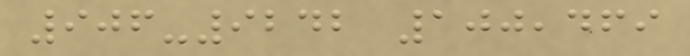906-9242 100,469
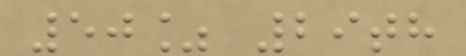50% 29th
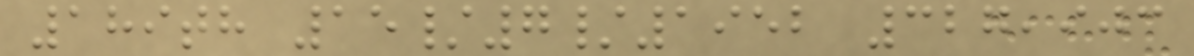189th 15/7/1952 327,903
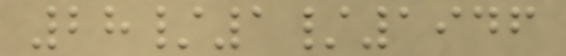28/1/1946
